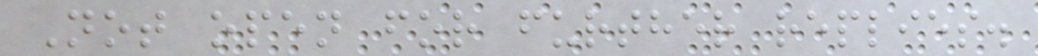Not open for further replies.
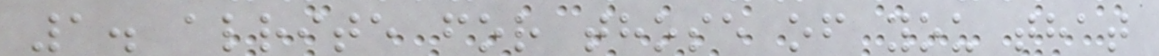1. alrite for those of you that
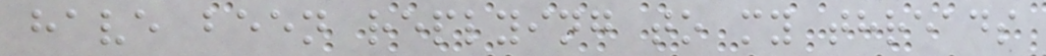have been replying to my threads
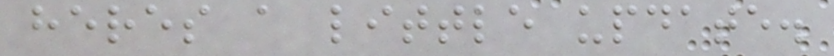heres a little update.
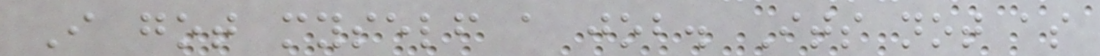I got myself a job. Its not as
